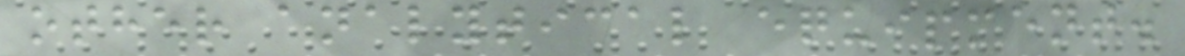other analytical equipment.
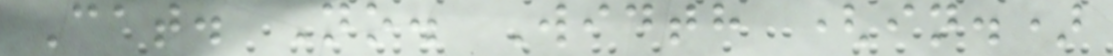Cat. No. Width (in.)
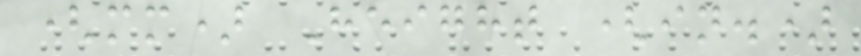(mm) Height (in.)
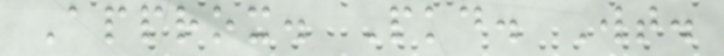Approx. Pkd. Wt.
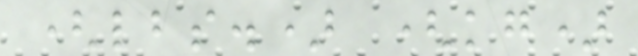(lbs.) (kg)
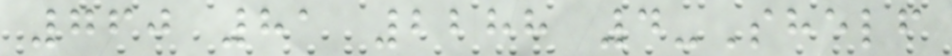760 81 2288 4-Shelf
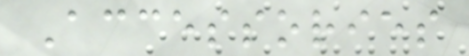Accessories
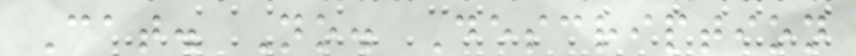Cat. No. Description
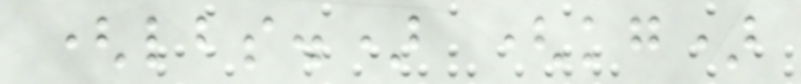(lbs.) (kg)
